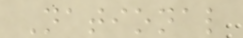National
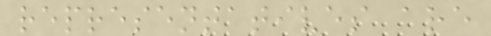representatives are
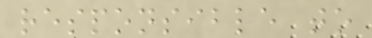responsible to
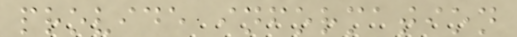provide information
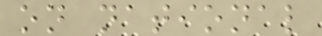on national
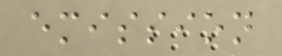emission
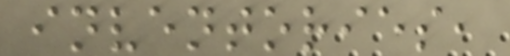inventories,
